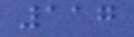117
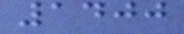1400
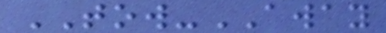TOW-AWAY
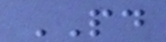PD
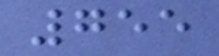755
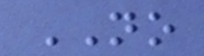NO
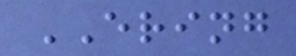ERING
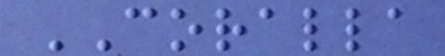CORALLA
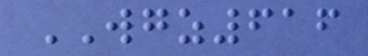WGZ616
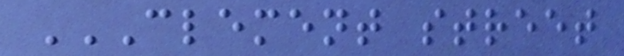CLEMENT STREET
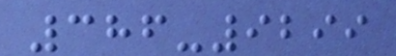386-9299
